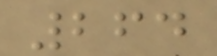264
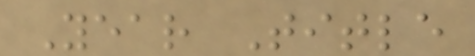Year Title
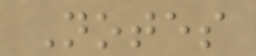Notes
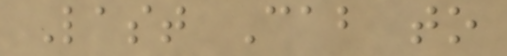Last Cab to
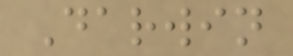Darwin
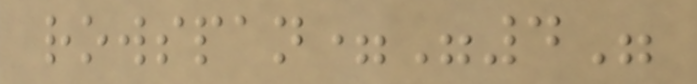rowspan="4"
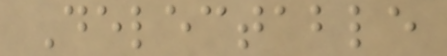Delectable
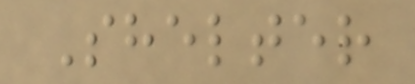Shelter
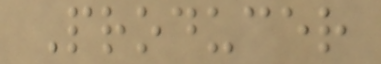Producer
